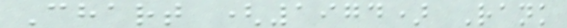Chart (1974) Rank
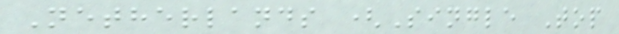Netherlands (Single Top
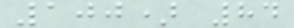100) 84
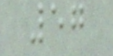57
